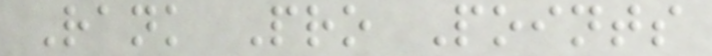Rank Pro Points
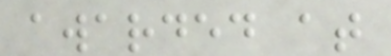awarded at
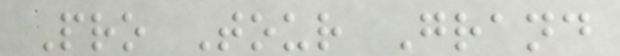Pro Tour Grand
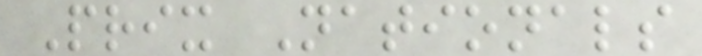Prix Nationals
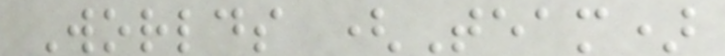Worlds (Team)
